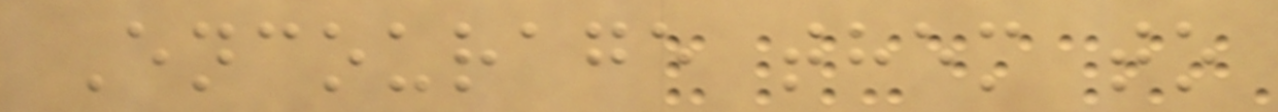Encourage them to
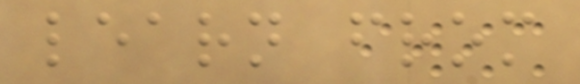learn from
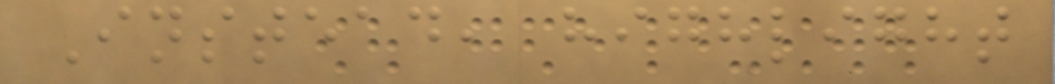Instead, highlight
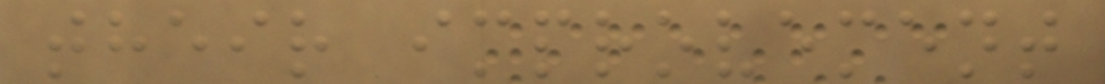their improvement
